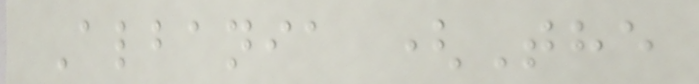Albania (The
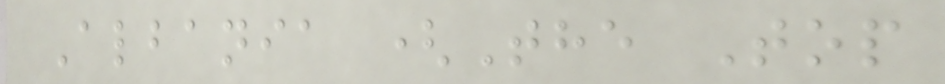Albania (The Top
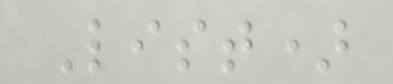List)
